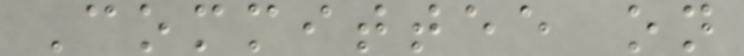Committee on
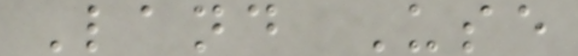Land Use
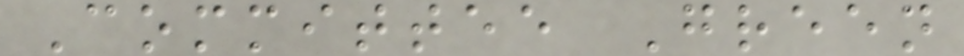Committee Green
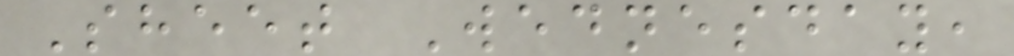Sheet Wednesday,
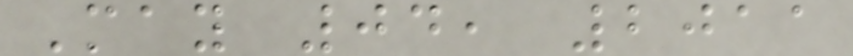May 04, 2011
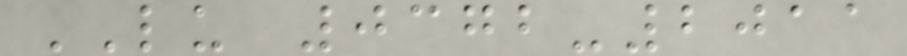LU 0372-2011
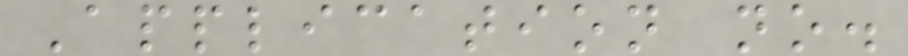Application no.
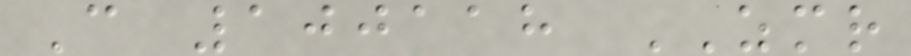C 100118 ZMR
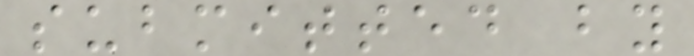submitted by
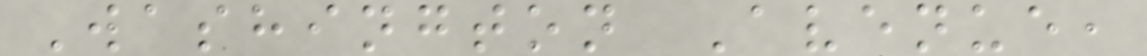Washington Avenue,
